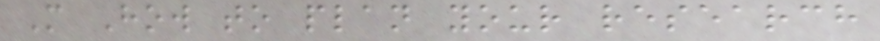M How to plan your research
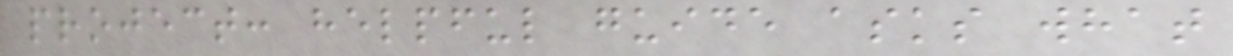project: helpful guide asks what
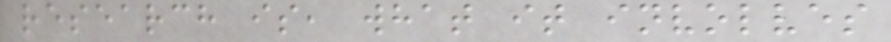research is, what it involves
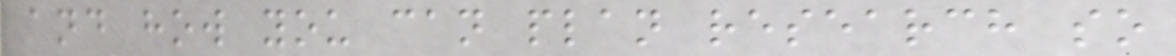and how you can plan research so
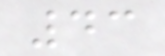43
